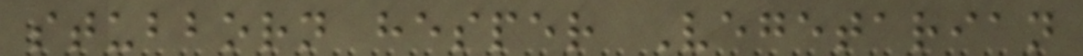stubborn hesper Vegetarian
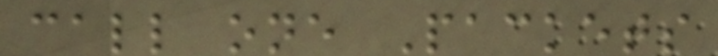call one Packets
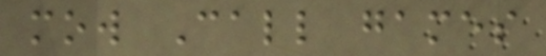mow Call games
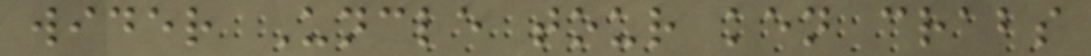wider Uncle tour ken crabs
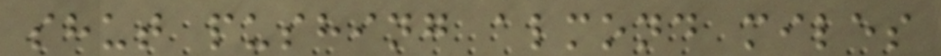shut pushing almond miles
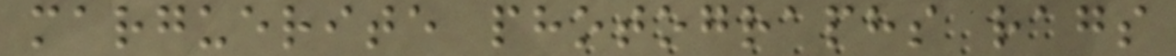marguerite photographs rags
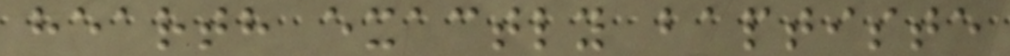hearth exactly baptiste
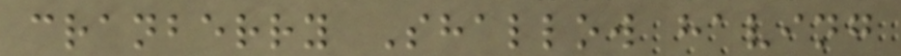cranberry Shallow having
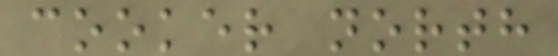cooker north
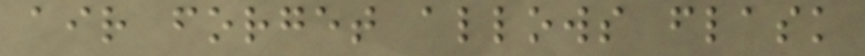air forget allows flask
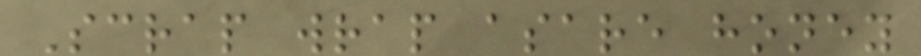Scrap wrap asare honey
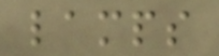lamps
